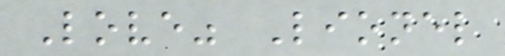Love" Lionel
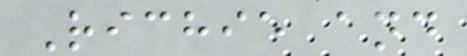Richie and
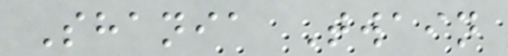Shania Twain
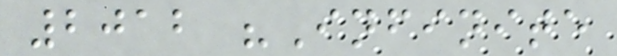2012 "Infinite
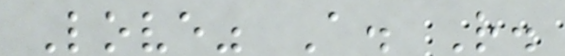Love" A. R.
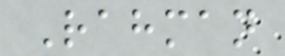Rahman
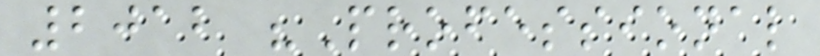2012 "Professional
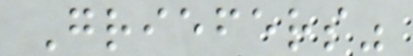Griefers"
